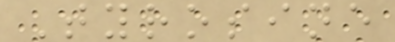Tyrosine
